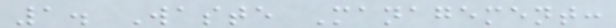1. Waste Management:
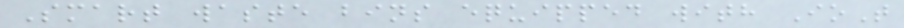Smart waste bins equipped with IoT
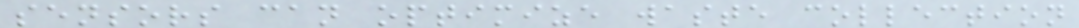sensors can optimize waste collection
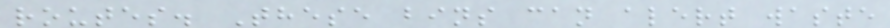routes. These bins can alert waste
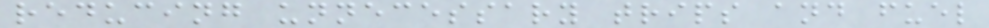reducing unnecessary trips and fuel
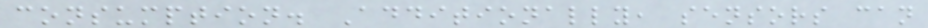consumption. Additionally, sensors can
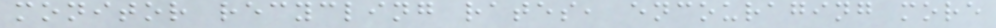monitor recycling rates, encouraging more
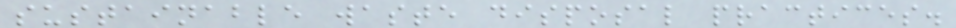sustainable waste disposal practices.
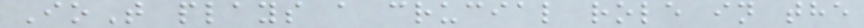IoT plays a crucial role in the
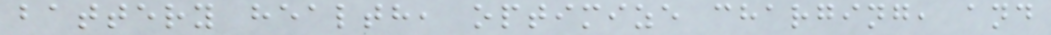battery health, optimize charging, and
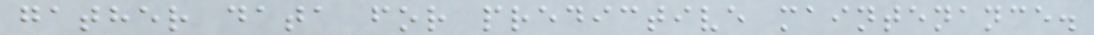gather data for predictive maintenance.
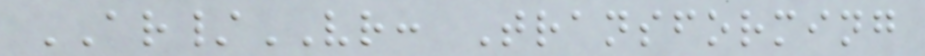AR/VR: Transforming
